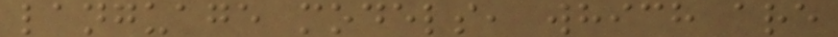language models, which are
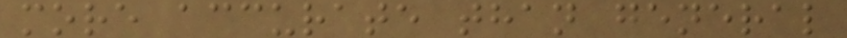more accurate than general
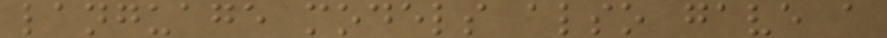language models also gave a
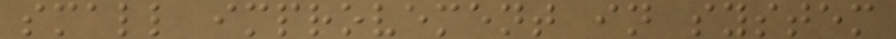small improvement in system
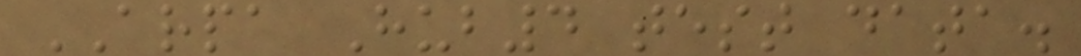ARPA Hub4 test data.
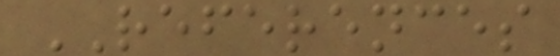REFERENCES
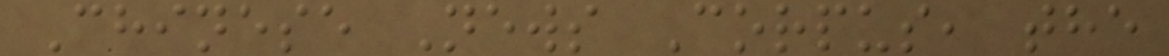Chinese News Corpus, the
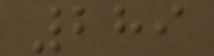289
